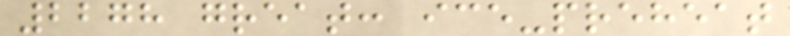2278 great: ice-preheat
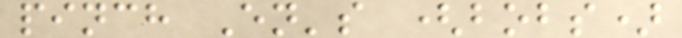pinch En's (bobs)
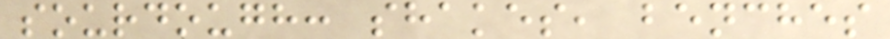sourdough: shakes, benches
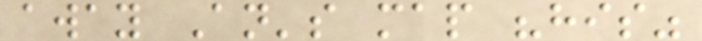away An's map "his"
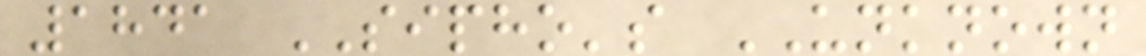1841 SIPHO's UNKNOWN
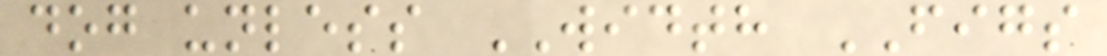dog unless WIDTH FIGS
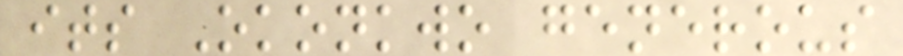its Okonkwo generous
